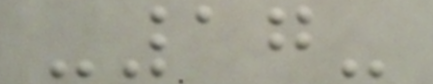-17-
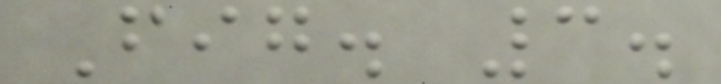Fig. 3.
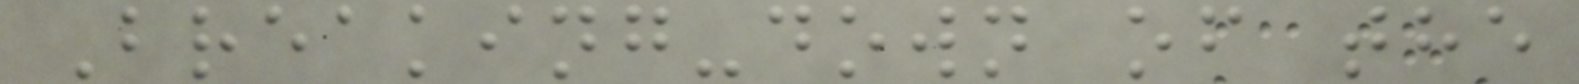Breaking-down of the
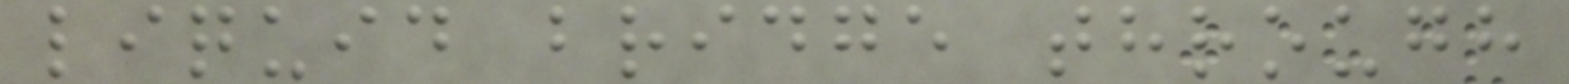liquid bridge through
